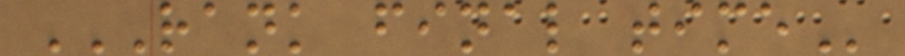RANK FINAL TIME
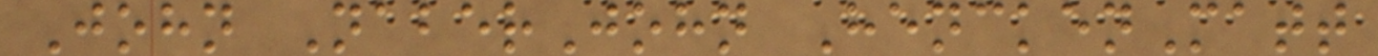John NaberJohn HenckenMatt
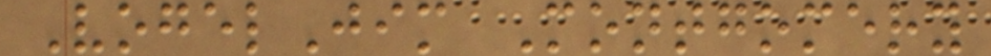VogelJim Montgomery
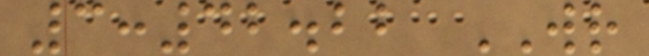3:42.22 WR
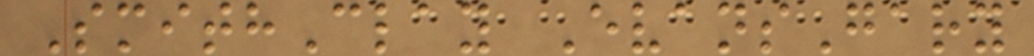SmithClay EvansGary
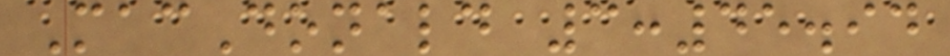MacDonald 3:45.94
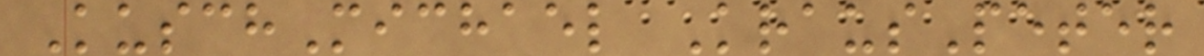KuschMichael KrausPeter
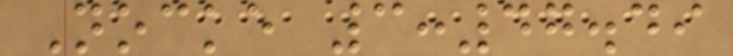Nocke 3:47.49
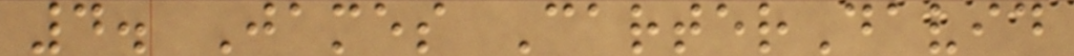4. James CarterDavid
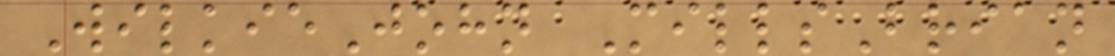WilkieJohn MillsBrian
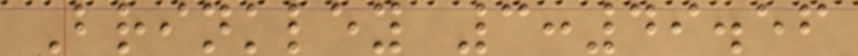Brinkley 3:49.56
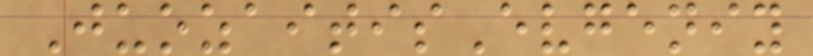JuozaitisEvgeniy
